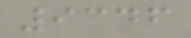9346
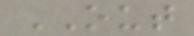OUT
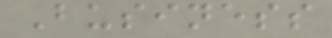Business
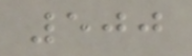500
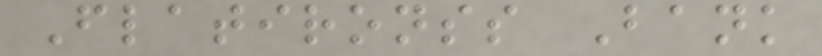Flatironss Bank
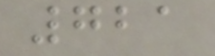721
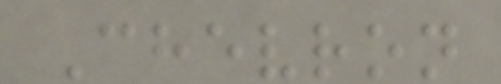Chevron
